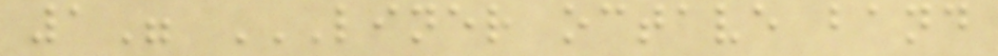1" LINER OCTAVE BAND
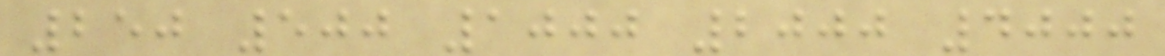250 500 1000 2000 4000
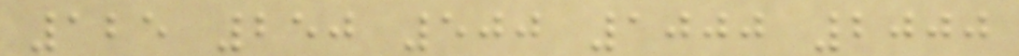125 250 500 1000 2000
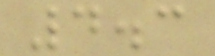4.3
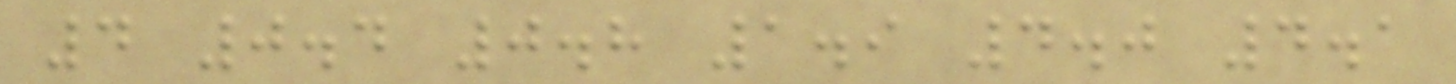4 0.4 0.8 1.9 4.0 4.1
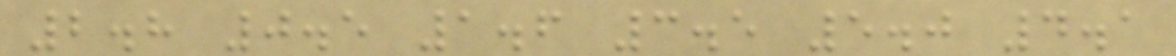2.8 0.5 1.6 3.5 5.0 4.1
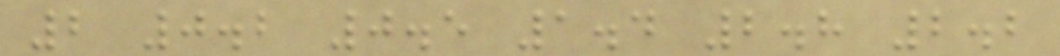2 0.2 0.5 1.4 2.8 2.2
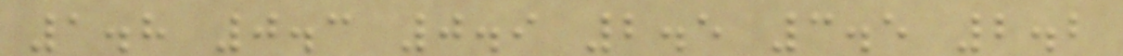1.8 0.3 0.9 2.5 3.5 2.2
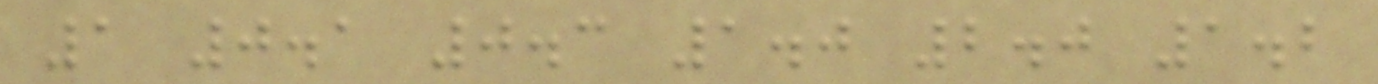1 0.1 0.3 1.0 2.0 1.2
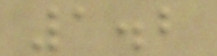1.2
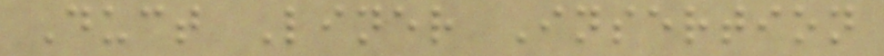Duct Liner Insertion
